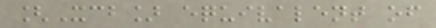[Xcb] equivalent of
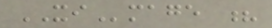XImage ?
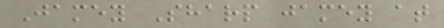Jamey Sharp jamey at
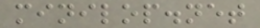minilop.net
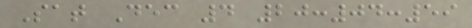Sat Dec 4 20:04:59
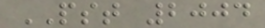PST 2004
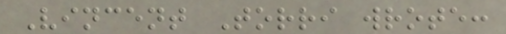Vincent Torri wrote:
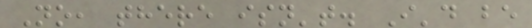No, there isn't. I'd be
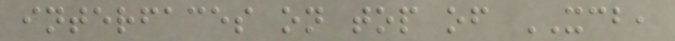interfaces on top of XCB,
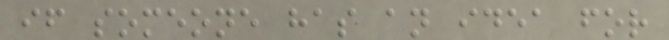if someone has an idea for
